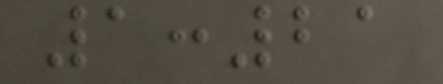1:21
